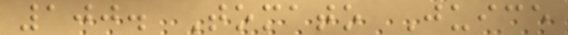100. Tomato Juice
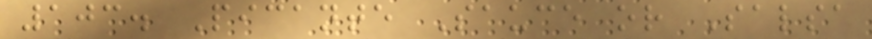103. Picante Sauce or Salsa
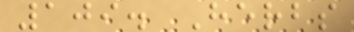109. Herbs
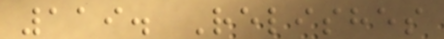119. Relishes
